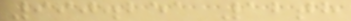990.251 12th
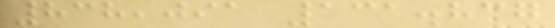838,091 131.837
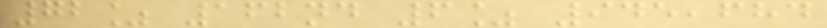72% 162nd 6% 945,684
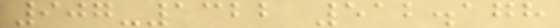907-1322 512.178
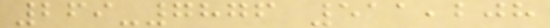269-7876 511,208
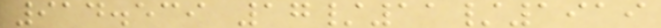914.539 17/11/1919
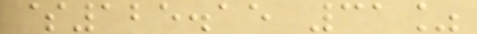$125.15 31%
